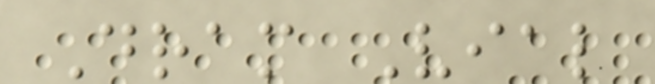Dram Vial
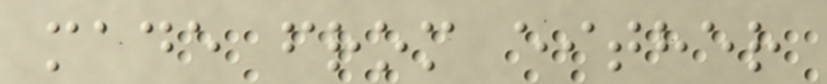made from either
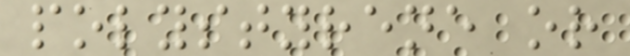polystyrene or
